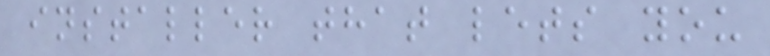installer that lets you
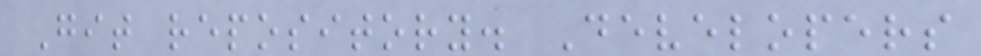Git repository. Developers
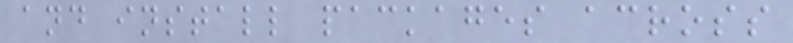and install packages across
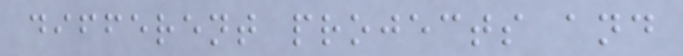different projects and
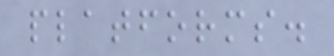platforms.
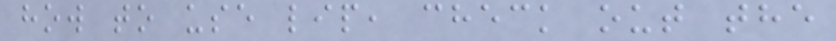how to use lip, check out the
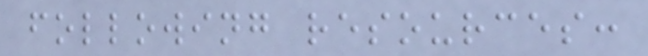following resources:
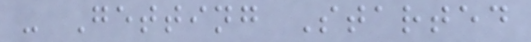- Getting Started
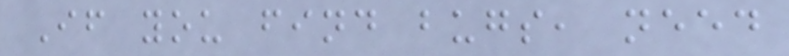If you find bugs, need
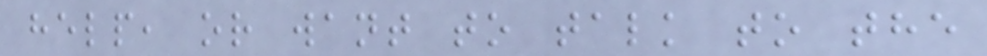help, or want to talk to the
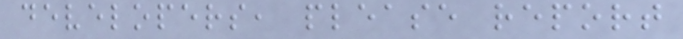developers, please report
